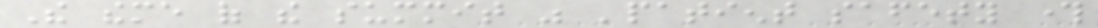The theme of the summit was 'patient safety through
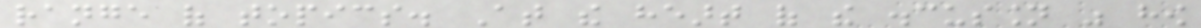range of topics. At the heart of the discussion was how
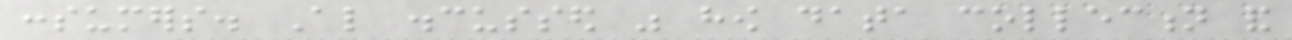consumers. Also discussed was how data collection and
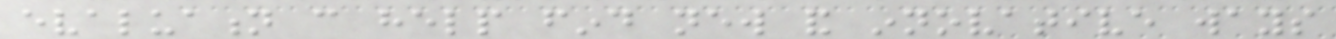evaluation can help find new and innovative ways
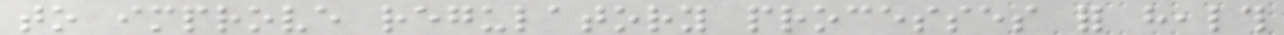to improve regulatory processes for health
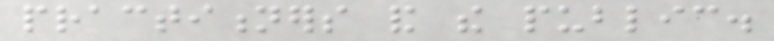practitioners and the public.
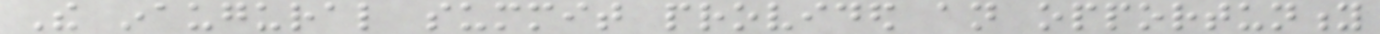The inaugural summit provided an opportunity
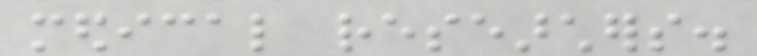medical researchers.
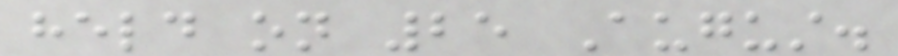held on 25 August.
